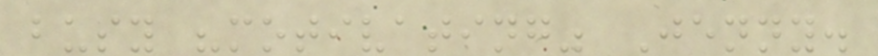busy "motivating" Jenny.
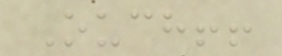Ouch!!
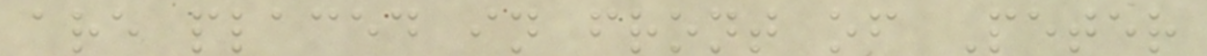are placed in front of Peter
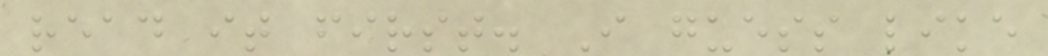read it first. I guess like
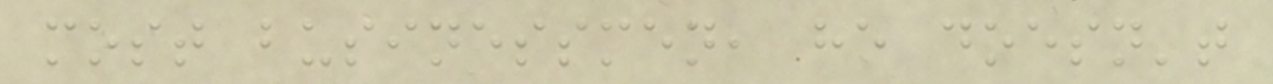most businessmen, he doesn't
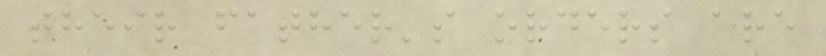their father's orders are
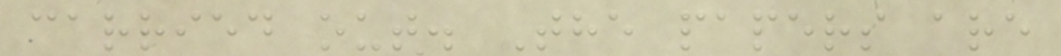carried out. The papers are
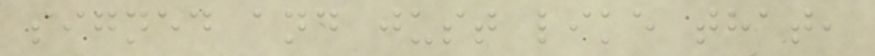signed and just like that,
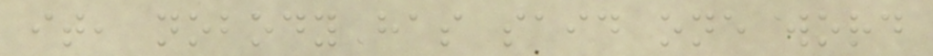it, nobody has said one word
